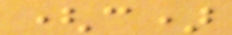(c)
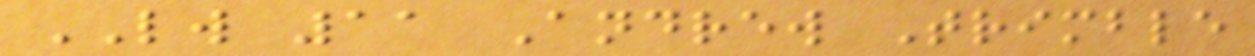LW 11 Andrew Trimble
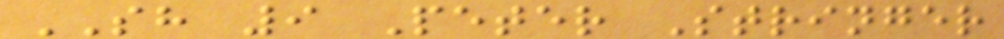SH 9 Peter Stringer
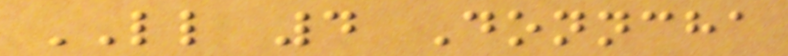LL 4 Donncha
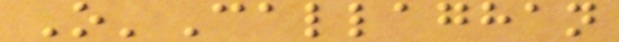O'Callaghan
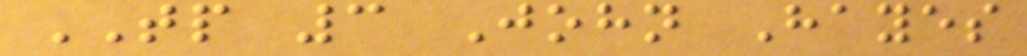TP 3 John Hayes
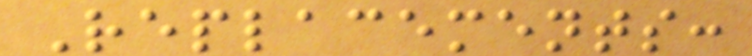Replacements:
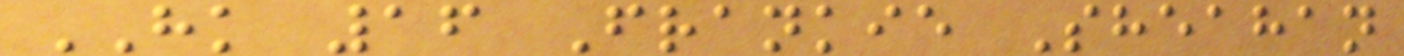HK 16 Frankie Sheahan
